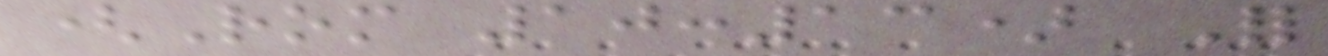(Rom 10:13) For
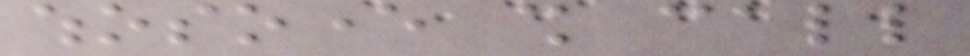whosoever shall call
